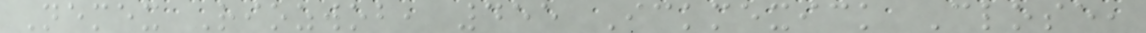Nemex Riozwob, 455 Ickmexick Close,
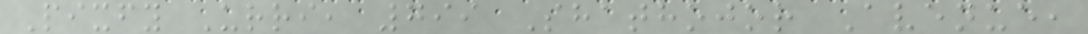Pixfy Urri, 799 Shathojor Avenue,
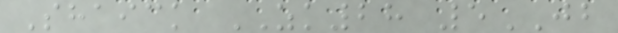Shaick ZK28 5JB
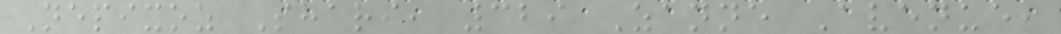Nepixoz Shari, 329 Zanne Avenue,
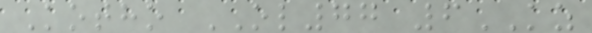Kotho OL77 6KZ
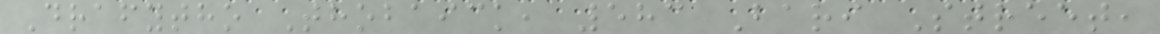Drafytho Thobaick, 583 Bari Street,
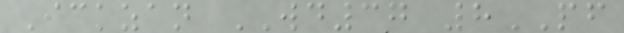Ickzan WD37 8PF
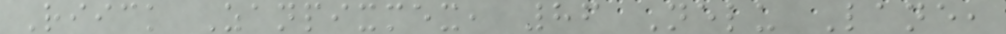Riick Zanpixmex, 86 Nelu Lane,
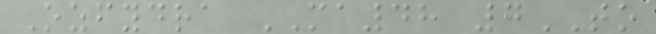Ozfydra MA48 7TO
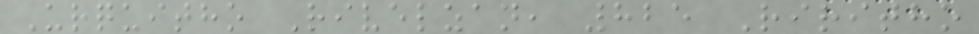Urquitho Rivelzan, 825 Riritho
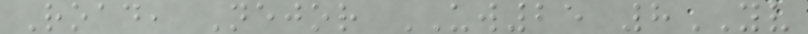Road, Nejor UW25 8YV
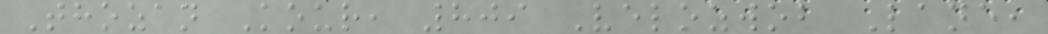Thozan Kour, 809 Velozwob Lane,
